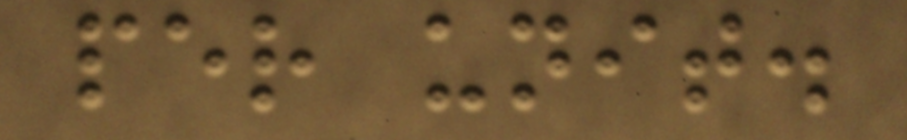per unit.
